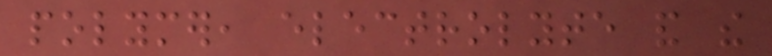polymer, electrolyte and the
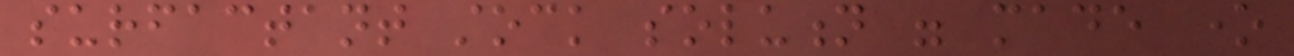surfactant stock solution were made one
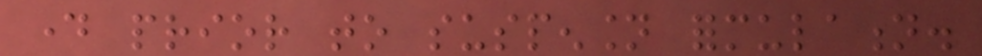day prior to suspension formulation.
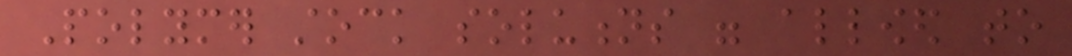Polymer stock solutions were allowed to
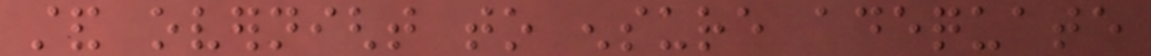stand overnight to ensure adequate
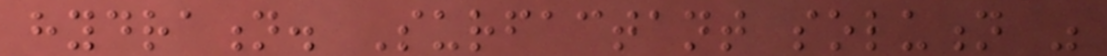hydration. Surfactant solution was
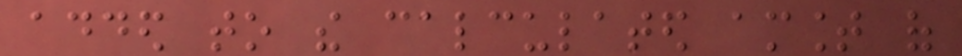added to the calculated amount of
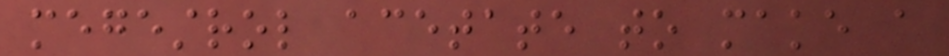megestrol acetate to make a
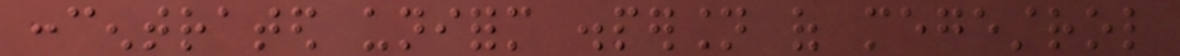concentrated uniform dispersion of megestrol
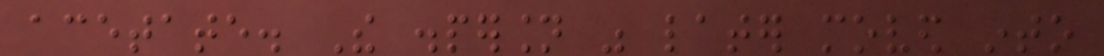acetate. The dispersion was later moved into
